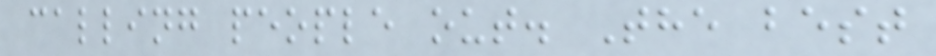calling people out. The best
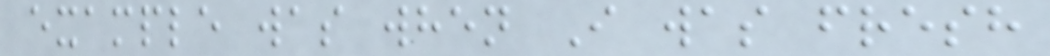example was when I was fresh
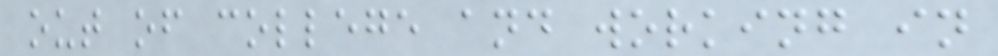out of college and working in
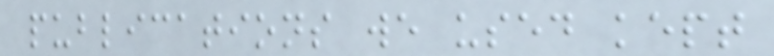publications we used kept
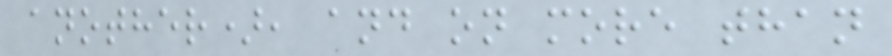another), and on more than
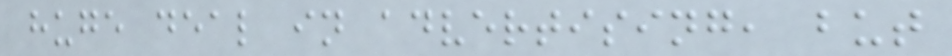huge deal in advertising, but
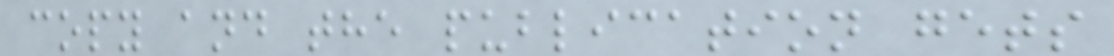copy and the publication gets
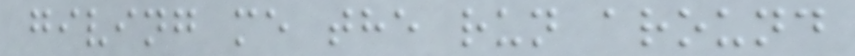giving me the run around
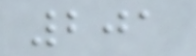201
